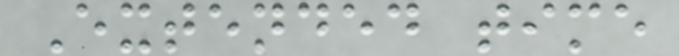Extended time
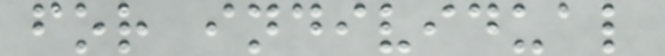for individual
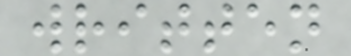written
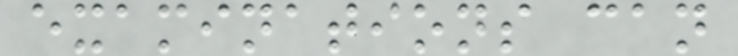examinations can
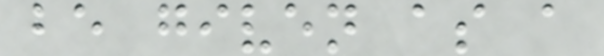be given as a
